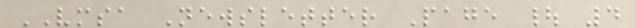VMSA Newsletter Page | 4
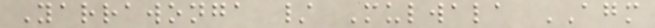Yarrawonga / Mulwala AGM
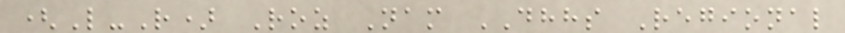(L-R) Roz Nam DHHS Regional
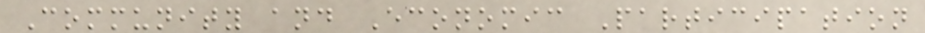Community and Economic Participation
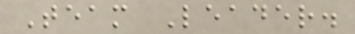Team Leader.
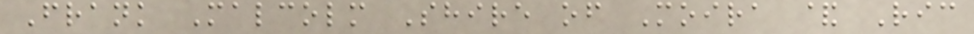Frank Malcolm Shire of Moira & Ric
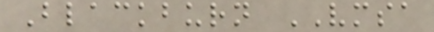Blackburn VMSA
